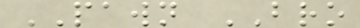PAWN BRO
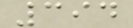394
